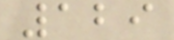129
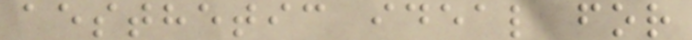aesthetic ideal for
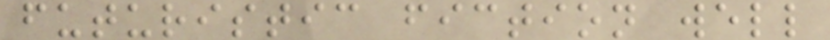futuristic fiction well
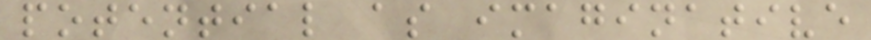potential as imaginative
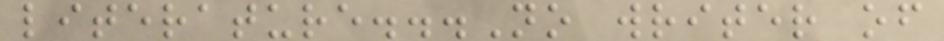literature...No writer of
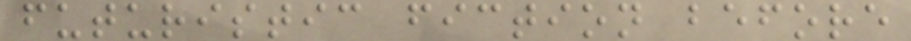futuristic fiction before
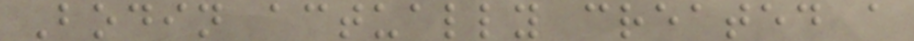Bodin actually created a
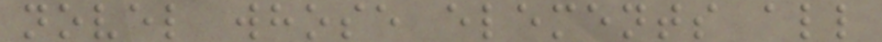novel whose elements all
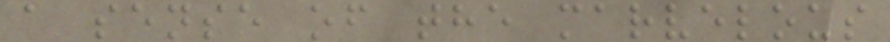a sense of the marvelous
